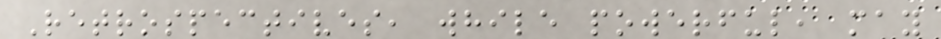Retrospectives, while powerful, may
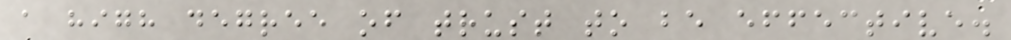a high degree of trust to be effective.
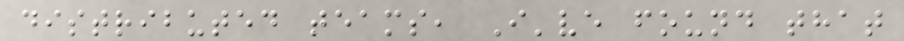distributed teams, I've found that
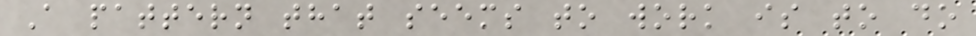A pattern that seems to work is to do
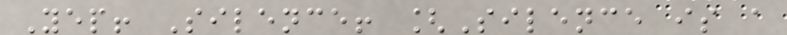Yep! Silence! [Silence is a
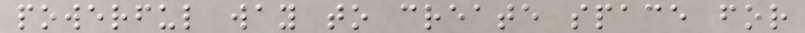powerful way to create space for
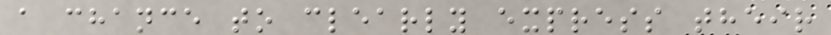a chance to clearly express their
